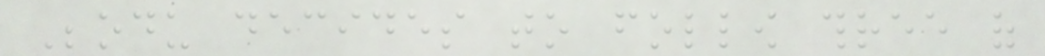Beodu decides to follow three of
